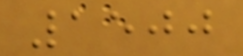1500
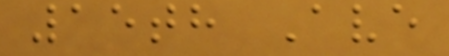15th Ave
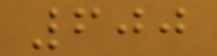600
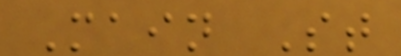Main St
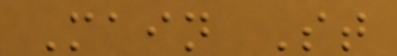Main St
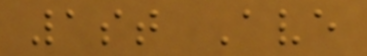1st Ave
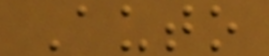Auto
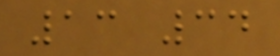13 34
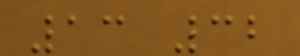13 32
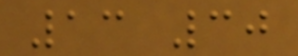13 30
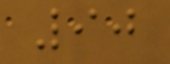90
